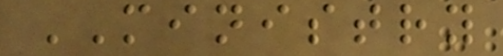MINISTRY
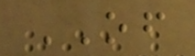OF
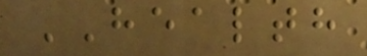HEALTH
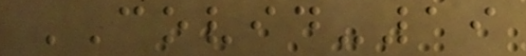COVID-19
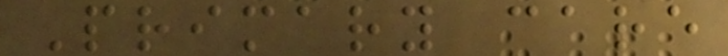Primary care
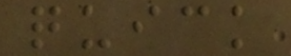quick
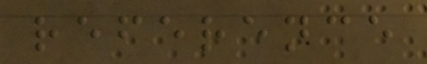reference
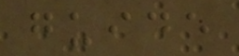guide
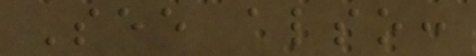See also:
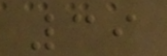39
